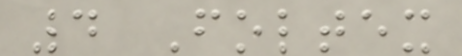4 Foltex
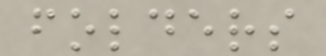folders
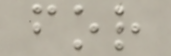for
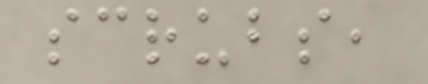scrubs,
